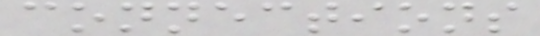connections
